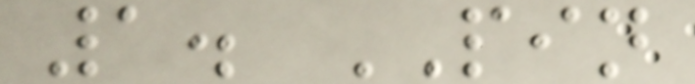1. PIN
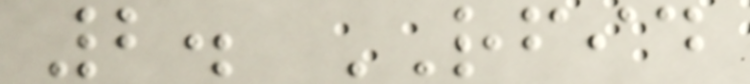2. RFID
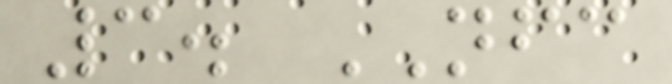3. NFC
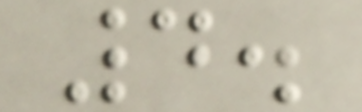4.
